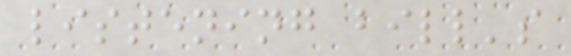listening bill's
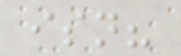isn?
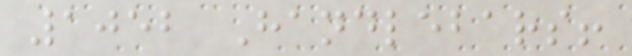1052 Handlebars!
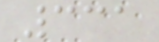331
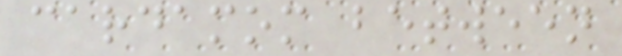cardamom between
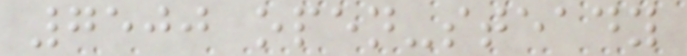7500 open-steady
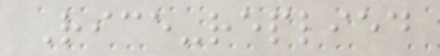Rice-replied
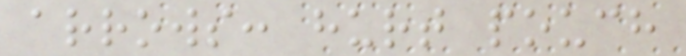arrows: hurt pouch
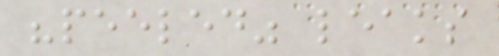"peeled" leaks
